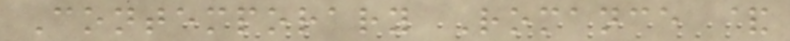Contemporary Romance &
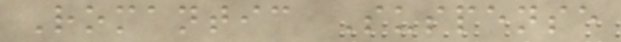Romantic Suspense
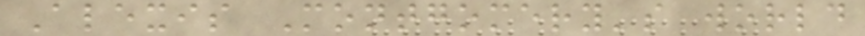Alexis Montgomery's world
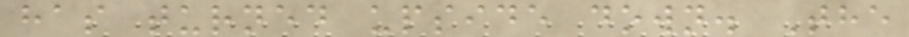has turned upside down. The
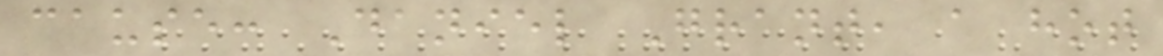cause: Daniel Grant, a hot
